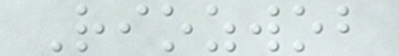Riozwob
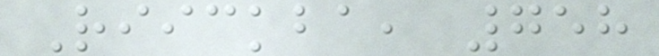Riickba, 758
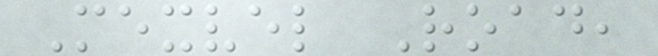Mexvel Road,
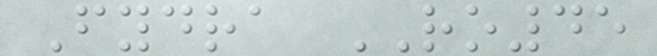Fydra RO45
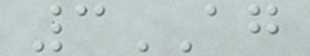3AG
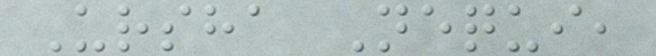Ursha Nequi,
